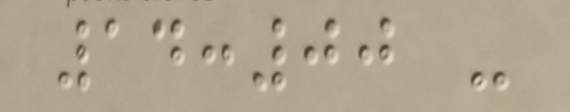14:00 -
